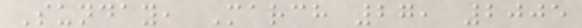Sunday, March 27, 2005
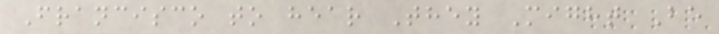Francisco to hear They Might Be
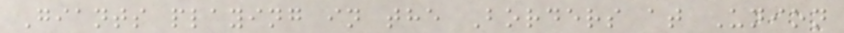Giants playing in the Borders at Union
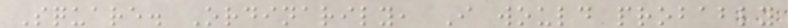Square. Ordinarily, I would probably
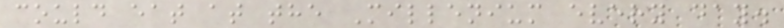could eat at the Millenium every day.
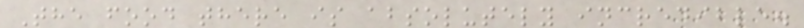The food there is absolutely incredible.
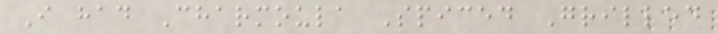I had Charmoula Spiced Grilled
